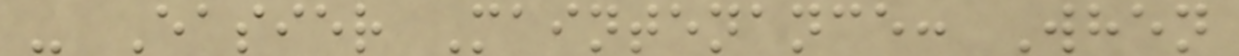- Easier Maintenance: When
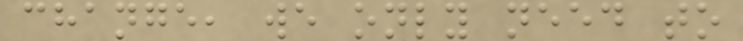change, we only need to
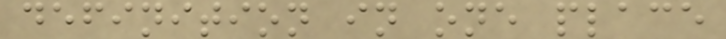definition in one place
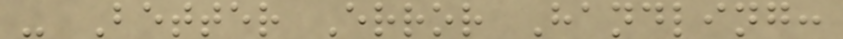- Better Error Handling:
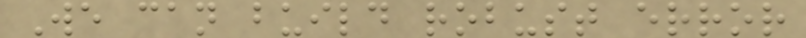We can build robust error
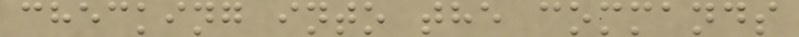checking into the commands
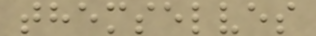themselves
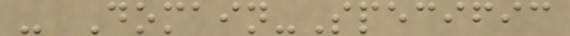- Domain-Specific
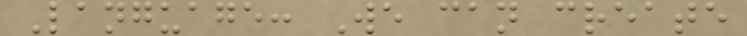Language: We can create
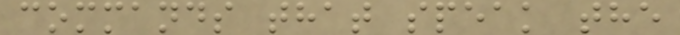commands that speak the
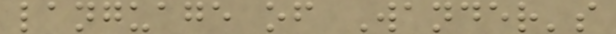language of Wander's
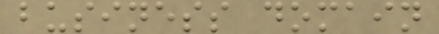business domain
